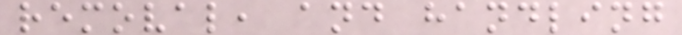removal, and handling
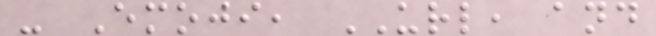- Emoji, URL, and
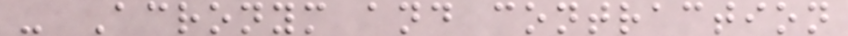- Acronym and contraction
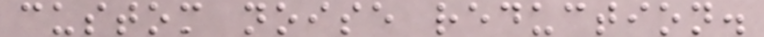custom noise reduction.
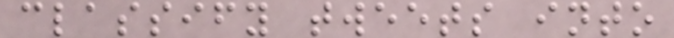classify tweets into
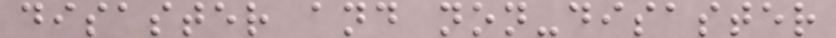disaster and non-disaster
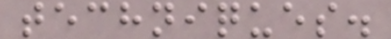techniques.
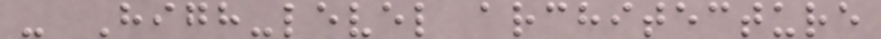- High-level architecture
